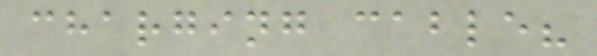charging cable?
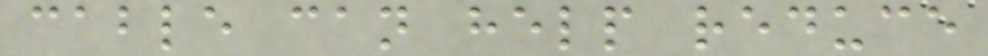cable can help reduce
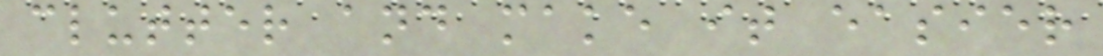clutter and make it easier
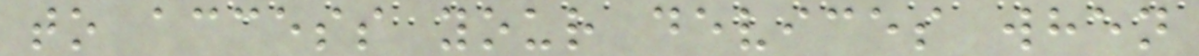to access your devices when
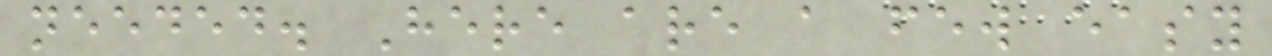needed. Here are a few easy
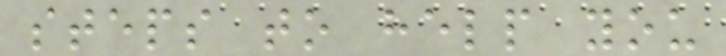steps to help you
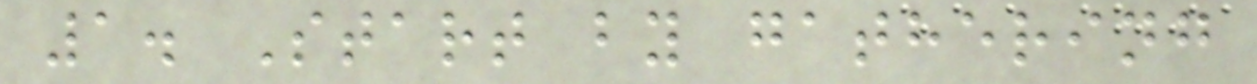1. Start by gathering
